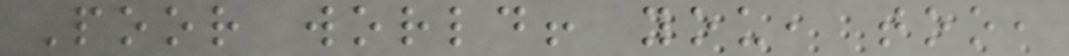Poor world! you, too,
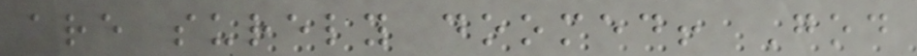are surely doomed! God
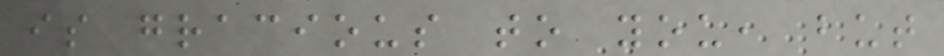is gracious to you, but
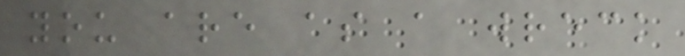you are as a wreck
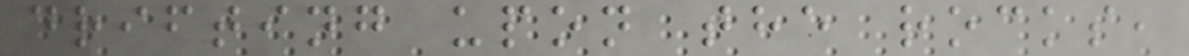drifting upon the rocks,
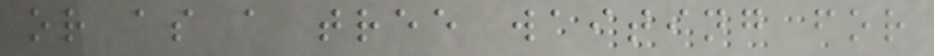or as a tree waiting for
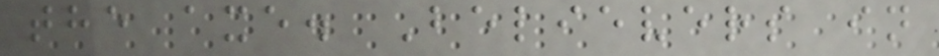the axe. Believers in
